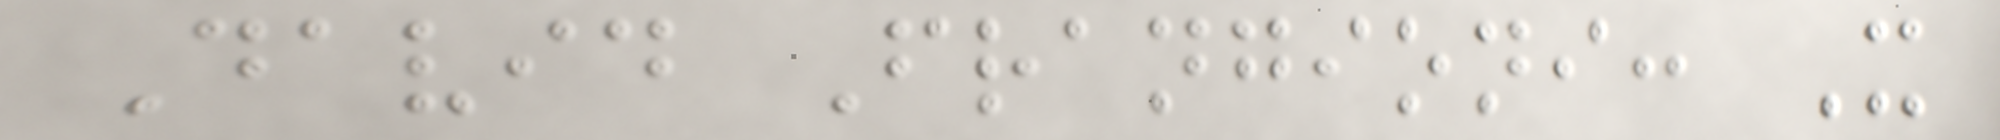David Frangioni: It
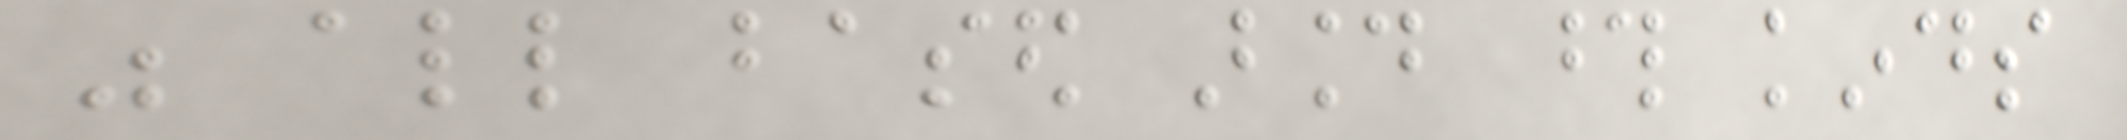was all based around those kinds
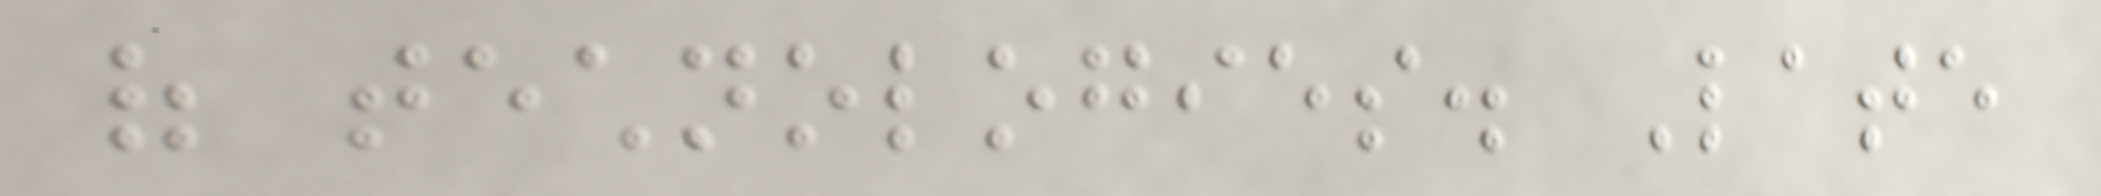of technologies. Late
